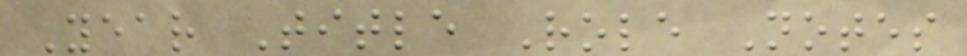Year Title Role Notes
